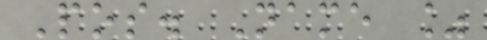Pos. Name %
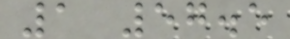1 57.5
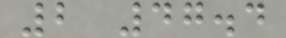2 47.4
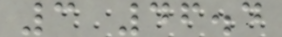3 46.4
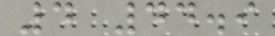4 44.9
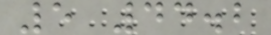5 44.2
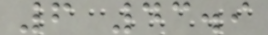6 43.9
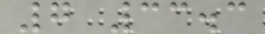7 33.3
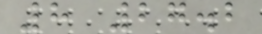8 27.2
